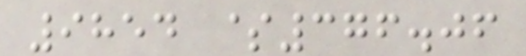9854 $376.06
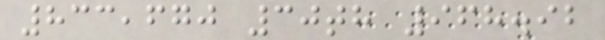833,670 30th 968.92
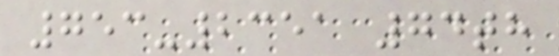753-2351 74th
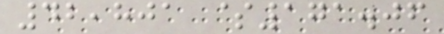42,801 $171.06
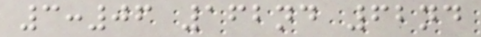3:06 162nd 62nd
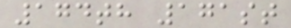174th 171st
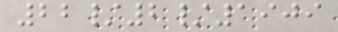22/2/1909
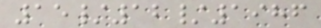15/12/1986
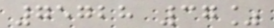75728 37%
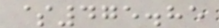$475.85
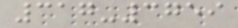317-3759
